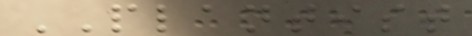PLANTIST
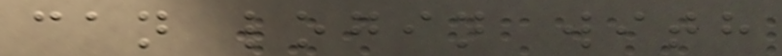can login with
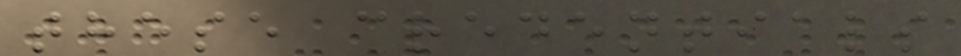these credentials
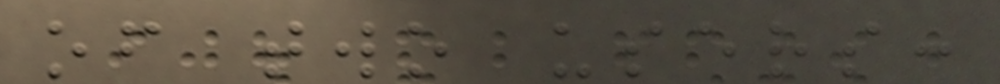of two users:
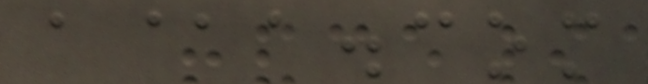a@a.com
